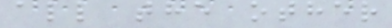all the other
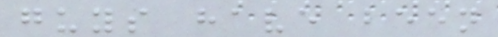guys have been
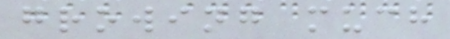growing much
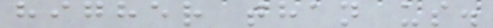higher than us.
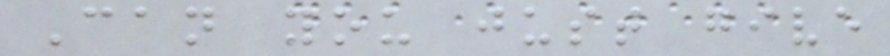Can you just give
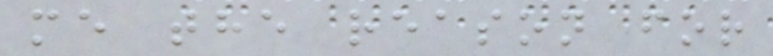me the reason for
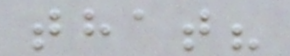that?
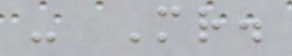- Mr.
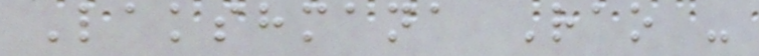Lakshmana Rao -
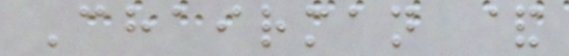Chairman &
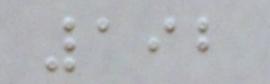192
